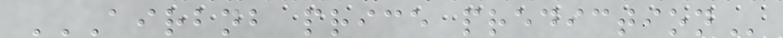AIRBNB PRICE PREDICTION
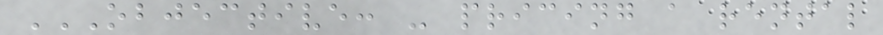OBJECTIVE: - PRICING A RENTAL
